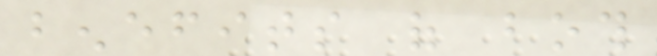benefits of both
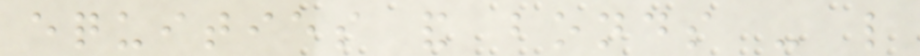equities and bonds - like
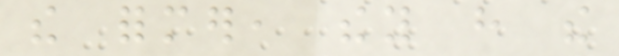the former, they have the
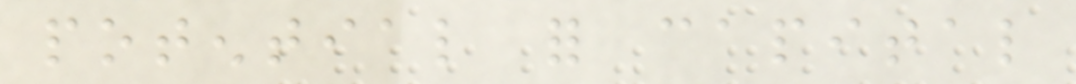potential for capital
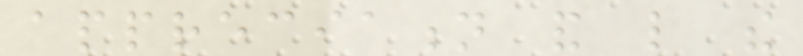appreciation and like the
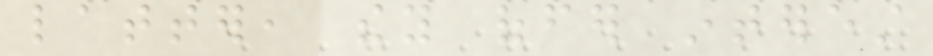latter, they offer interest
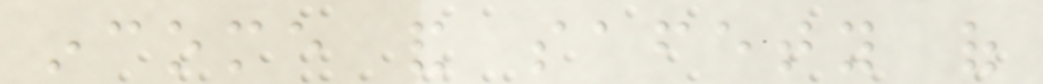income and safety of
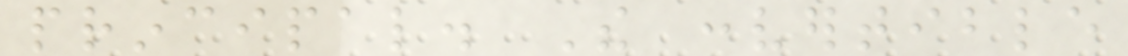principal. The convertible
